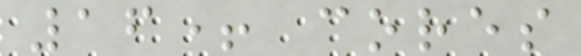16+ cores
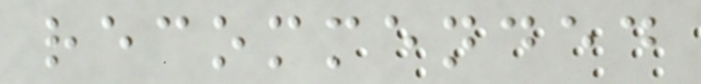recommended
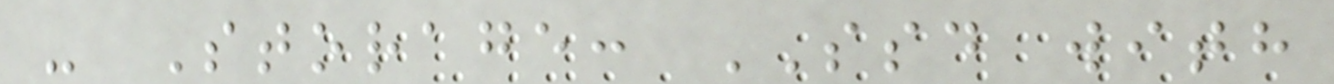- Storage: SSD with
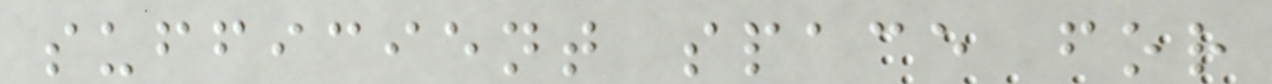sufficient space for
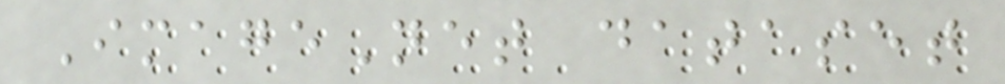ImageNet dataset
